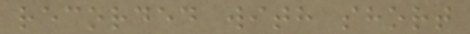recorded with short
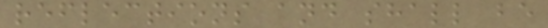reflections and shall be
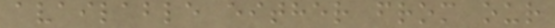available either from our
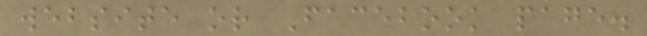website or Facebook page.
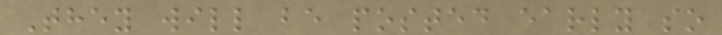They will be posted early so
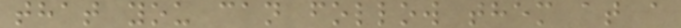that you can follow them at a
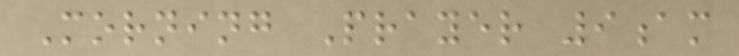Morning Prayer 9am
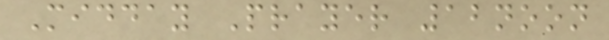Midday Prayer 12noon
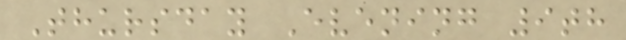Thursday Evening 9th
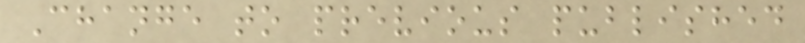Change to previous published
